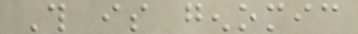This is genomic
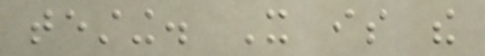testing. It is the
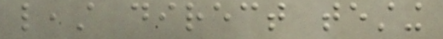least direct testing
